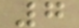7
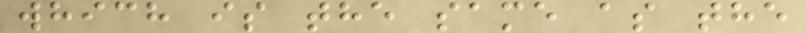which is the same as the
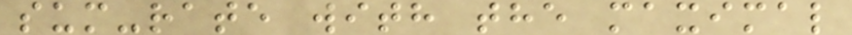sum-rate with the maximal
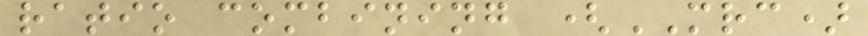ratio combining (MRC)
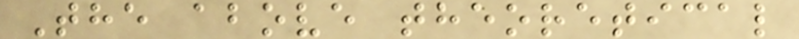The above theoretical
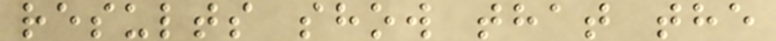results show that the
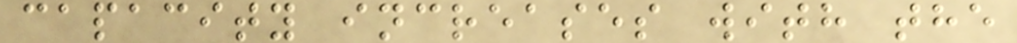capacity increases with the
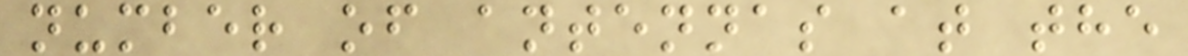number of antennas at the
